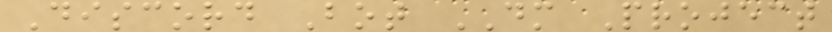Discord Bot DM Project
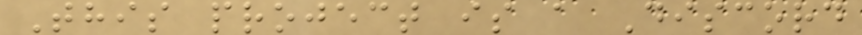This project is a Discord
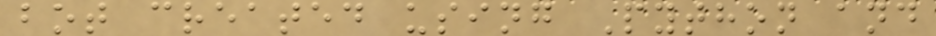bot created using Python and
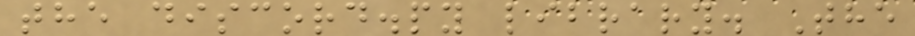the discord.py library. The
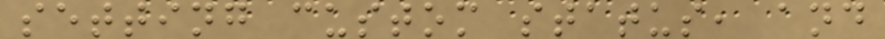setting custom status, and
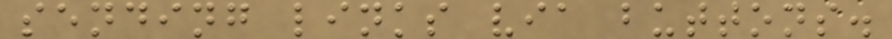sending links via buttons.
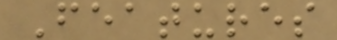Features
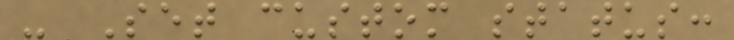- Set custom status:
